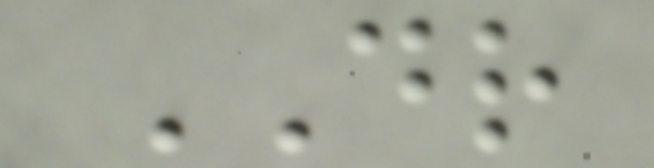DR
